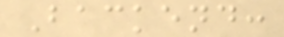Backend:
